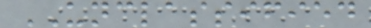UNCLASSIFIED
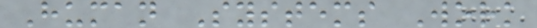Human Systems Work
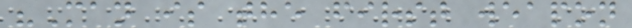"Man is the first weapon
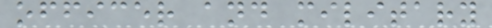officer and military
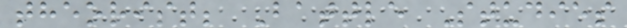theorist; Battle Studies
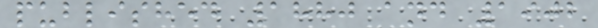published 1880 and 1902
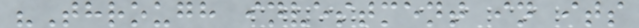"Through investment in its
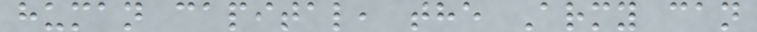human capital, the Army can
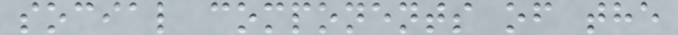social components of the
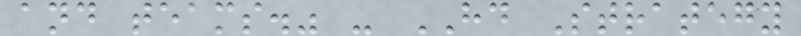and teams." - HD Strategy
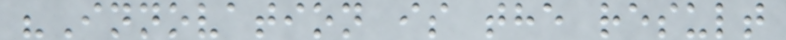"Innovation is the result
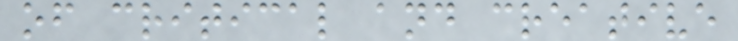of critical and creative
